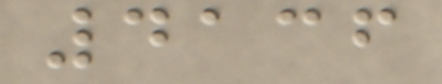4136
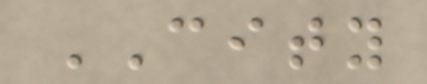CITY
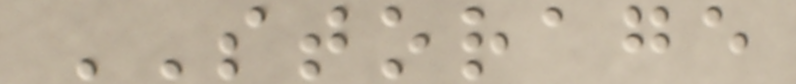STORAGE
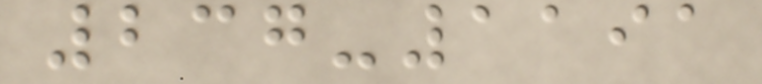237-1191
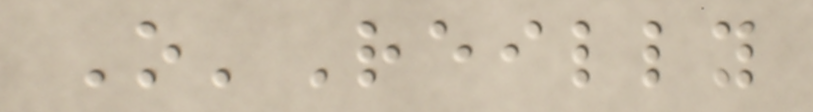O'Reilly
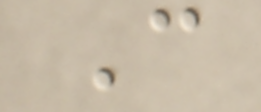C
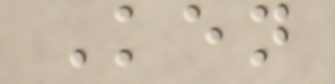Ken
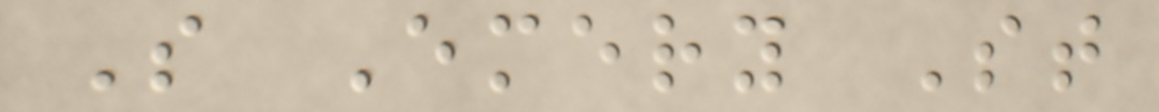S Emery St
